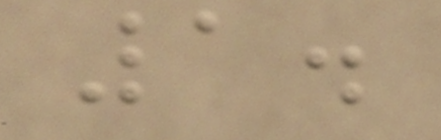1.
